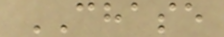CHASE
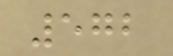572
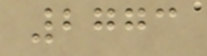2773
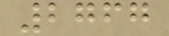2767
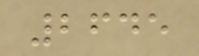2645
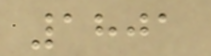1801
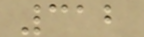312
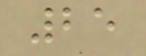25
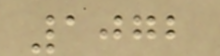1072
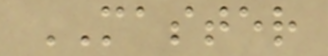MASTER
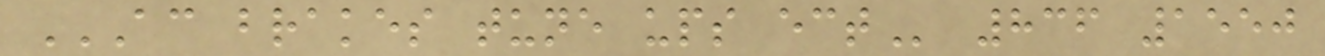AC BRAKES TUNE UPS ECT 836 1550
